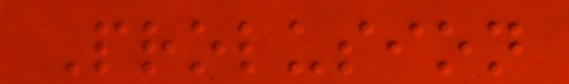Prolusion
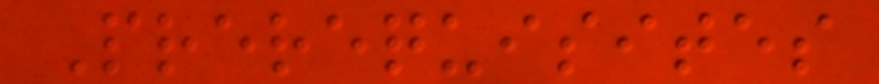Prerequisites
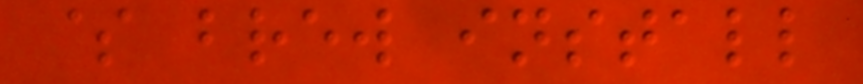$ brew install
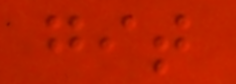git
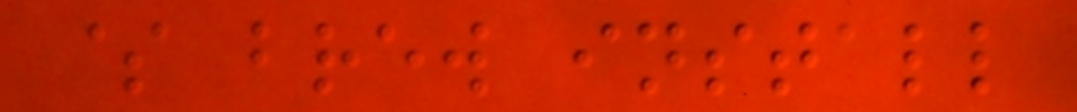$ brew install
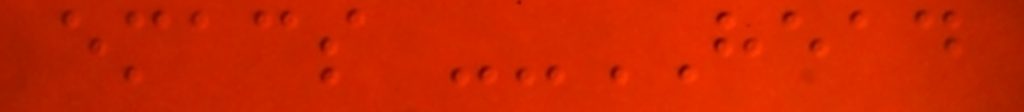emacs --HEAD
